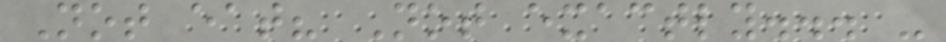Not eat? Not exactly... -
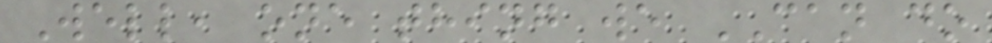Well, one thing we CAN do
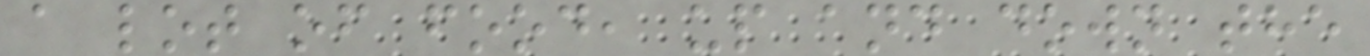a lot of food, up and down the
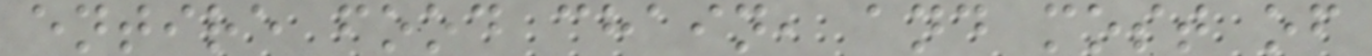entire food chain, and most of
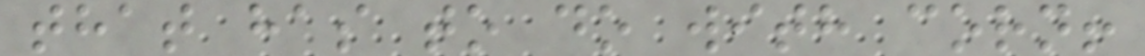that has to do with corn!
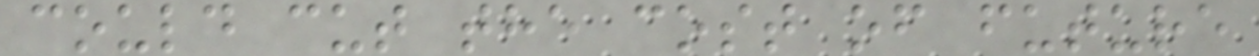could cut the cost of future
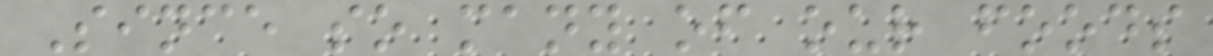Since so many of our foods
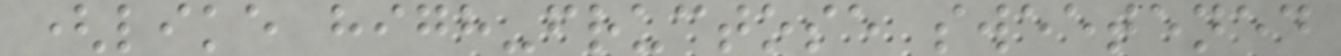(like high-fructose sweetened
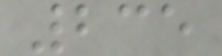235
